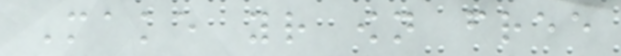Make your own free
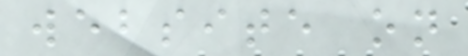website on
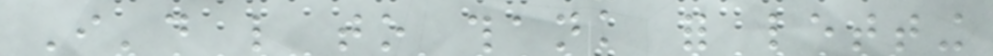I'd like to thank for letting
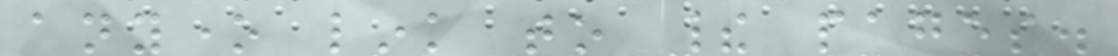anyone link to their pages.
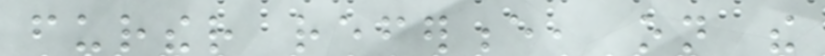further reference, on the
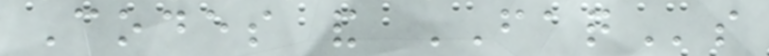Codes and FAQs
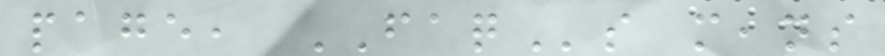page, FAQs means
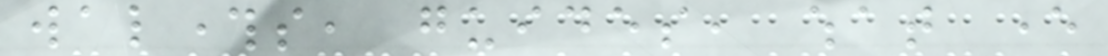walthroughs, guides, what ever
